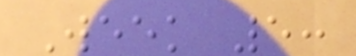Week 5:
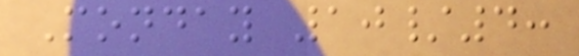Monday 10/4:
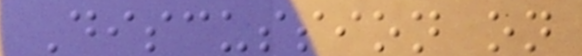Discussion on
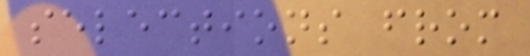selections from
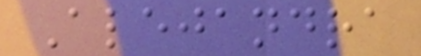Alejandra
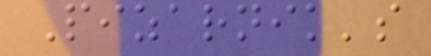Pizarnik's
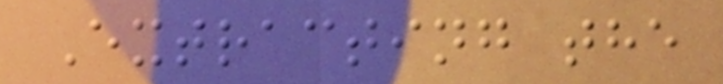Extracting the
